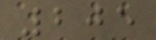205
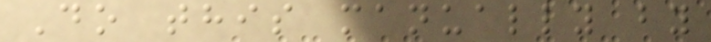Do this manually by
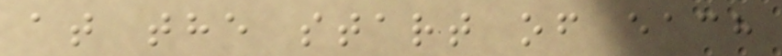at the start of each
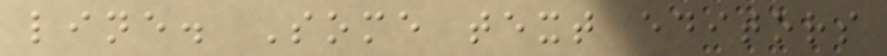line. Some text editors
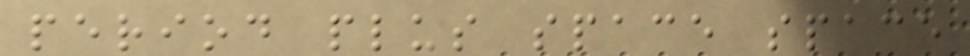period plus space space
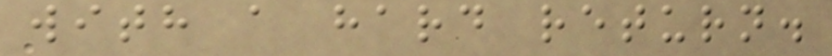with a hard return.
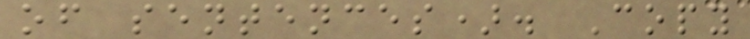of sentences). Copy
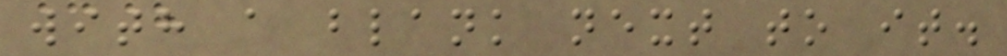with a blank next to it.
